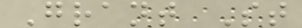Grant St
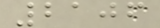2106
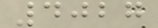4027
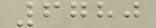6780
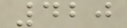420
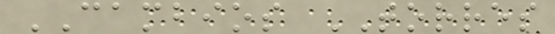CAMBIOS TORRES
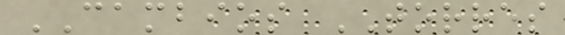CAMBIOS TORRES
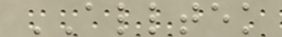ALLTEK
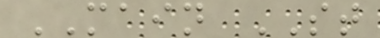MAIN ST
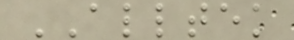ALLTEK
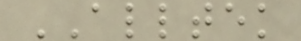ALLTEK
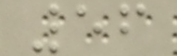56
